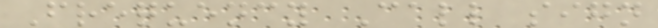Frequency Call sign
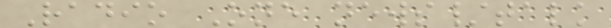Radio One news/talk
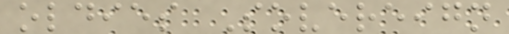oldies Sovereign
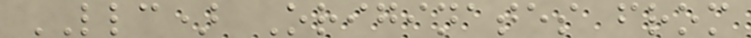LLC) Originates from
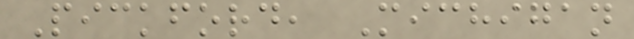Pickford, Michigan
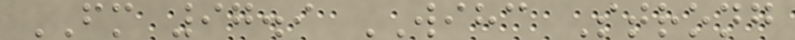FM 97.9 WIHC Strong
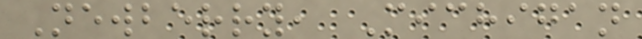Newberry, Michigan
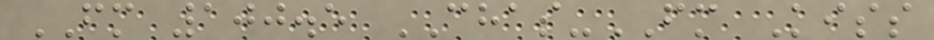FM 100.5 CHAS-FM Kiss
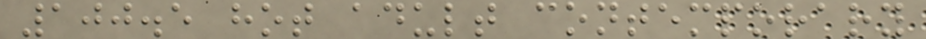100.5 hot adult contemporary
